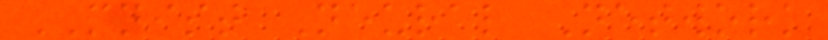MNIST Neural Network
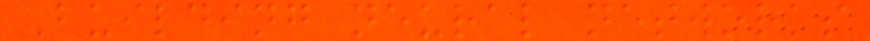Building neural networks
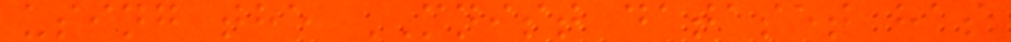using the MNIST dataset has
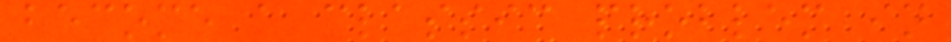become a classic problem in
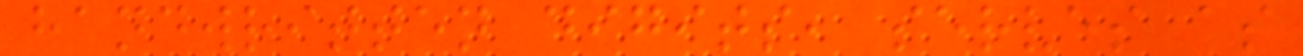handwritten digits, serves as
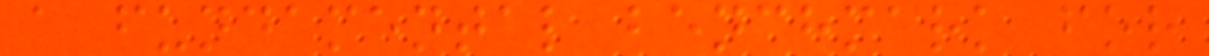a fundamental benchmark for
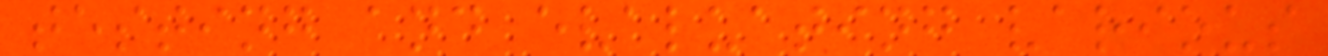testing and evaluating various
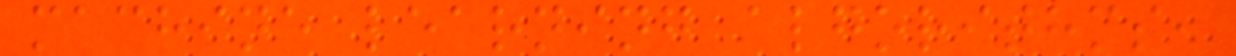machine learning algorithms,
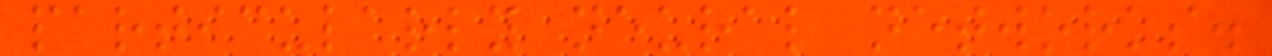particularly neural networks.
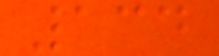134
